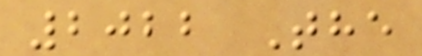2022 The
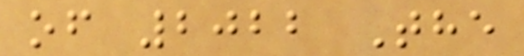of 2022 The
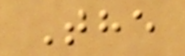The
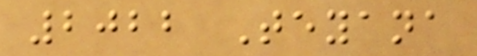2022 Teyana
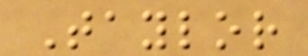Taylor
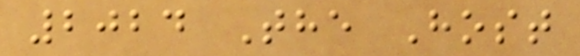2024 The Host
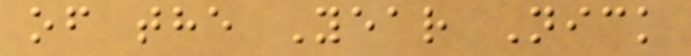of the Year Nick
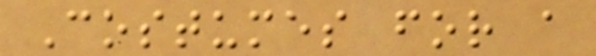Costumes for a
